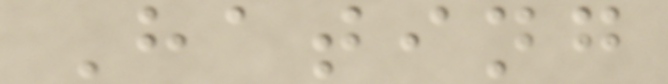Hating
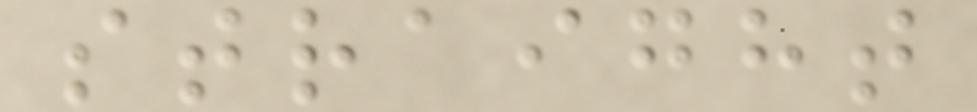straight
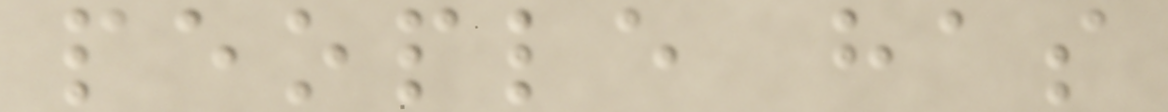people has
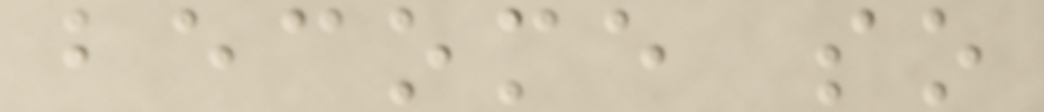become so
